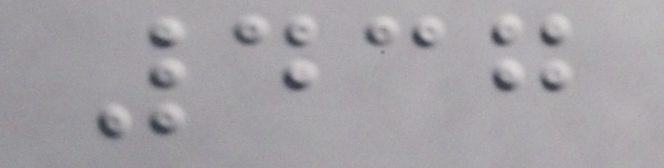437
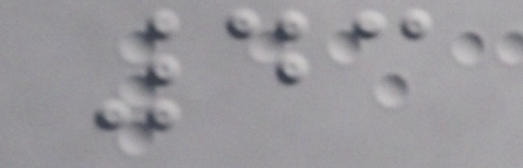43
